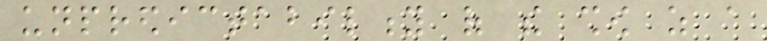unpredictability of the show as a
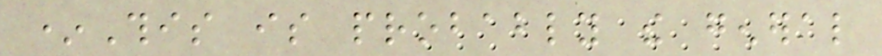*This is probably the general
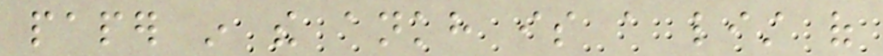paper in the ankh is a list of
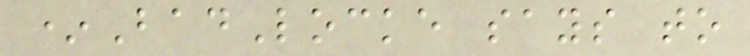*BadLocke says to
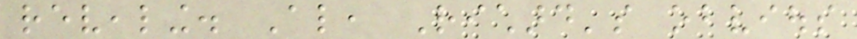revealing. Also, Richard's obvious
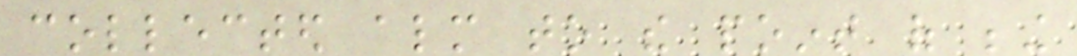collected almost to the point of being
